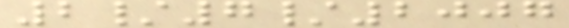2/7/2007
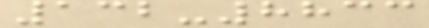132-8833
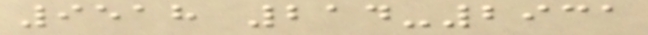9518 214-2931
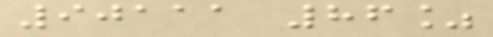90111 86%
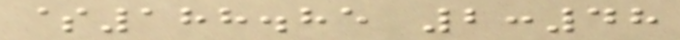$188.85 2:48
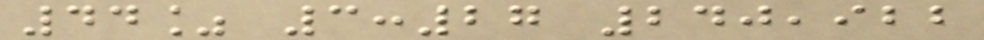44% 3:27 240,922
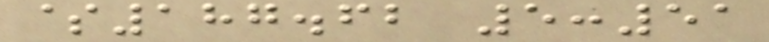$187.62 5:51
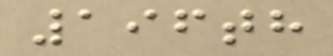196th
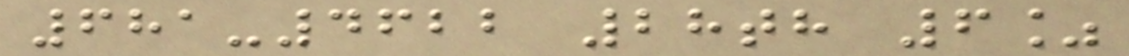681-4622 28th 6%
